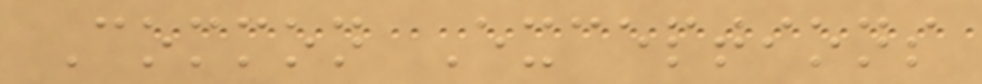Common Exceptions
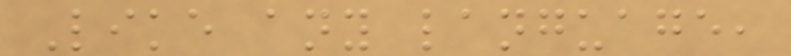Like any language,
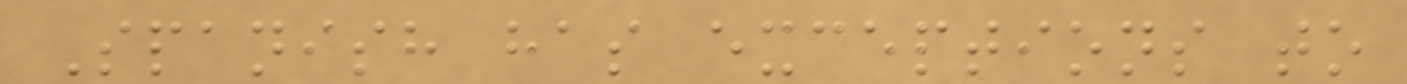Spanish has exceptions to
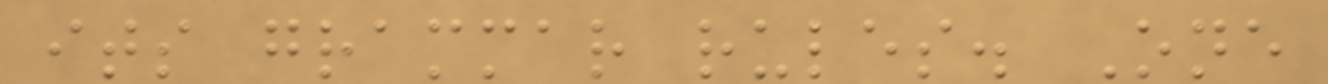its grammar rules. One
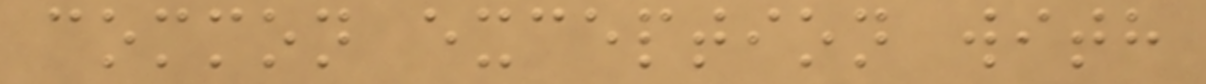common exception with
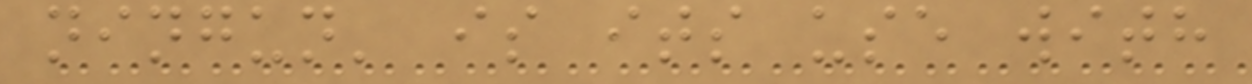ningun' is its use with
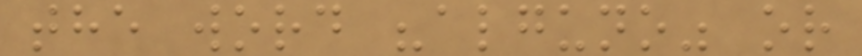the word "alguno" or
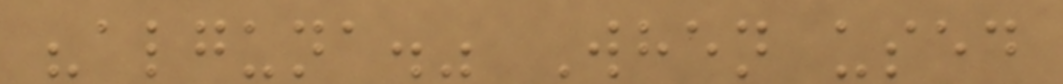"alguna." When used
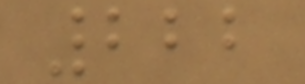222
